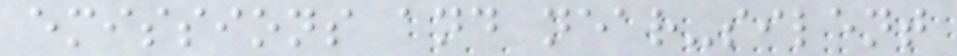emissions and near-silent
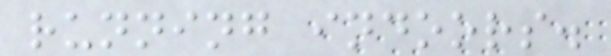running indoors.
